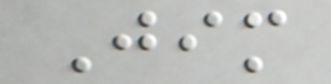Jim
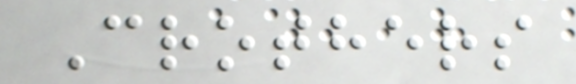Crothers
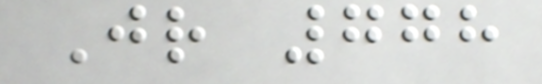Jr 778
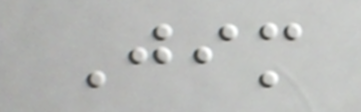Jim
